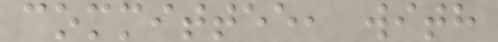committee, with
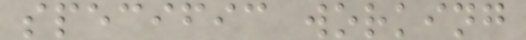specific working
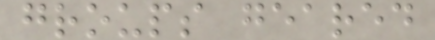groups geared
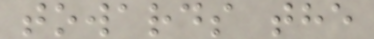towards the
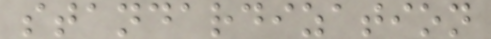standardization
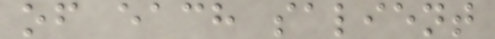of each salient
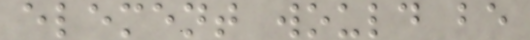element would be
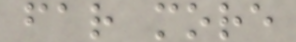far more
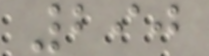290
